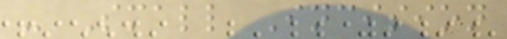- Small Incision
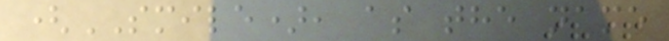(SMILE), as the name
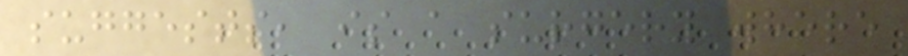suggests, is a surgery where
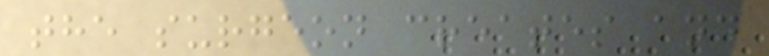the surgeon creates and
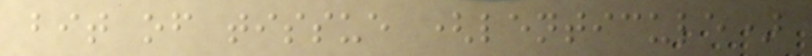bit of tissue (lenticule)
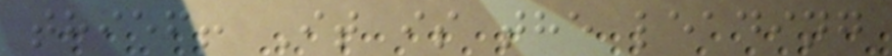thief! It is the leading
